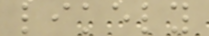likely
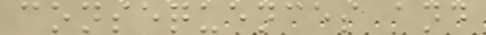consequences and
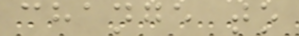change to
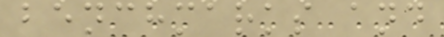benchmarks and
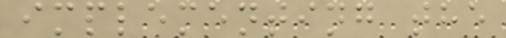implementing the
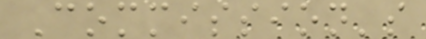Commission's
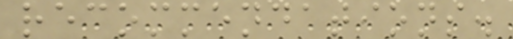recommendations.
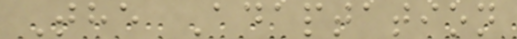The Adaptation
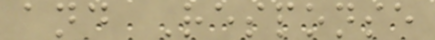and Response
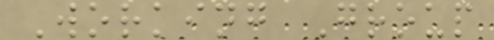Working Group
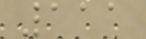111
